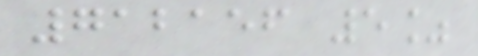712156 5%
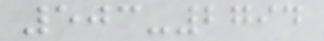503-2794
